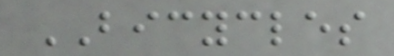BICYCLES
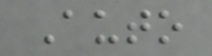Auto
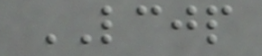LCJP
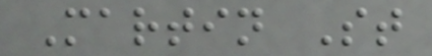Martin St
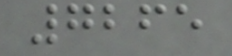7265
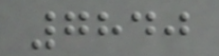7840
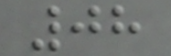08
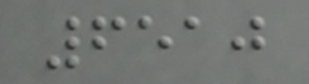6510
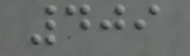409
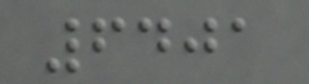6401
